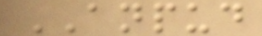ANPUD
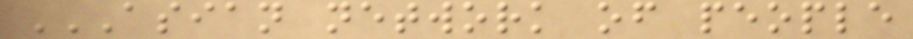ASIAN NETWORK OF PEOPLE
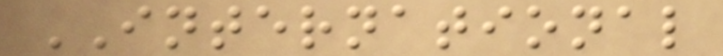INTERNATIONAL
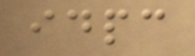idpc
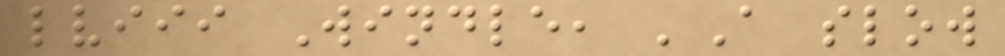lviii Windle, 'A slow
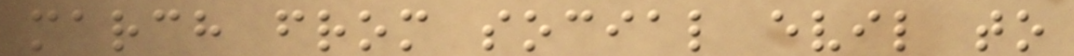march from social evil to
